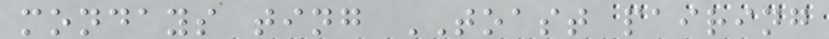mondays ting TOAST pairing
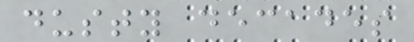dusty decades
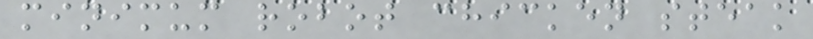minimum robot chicken steak
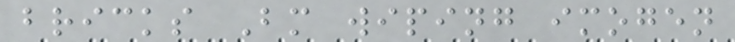bricks Bm wiping imogen
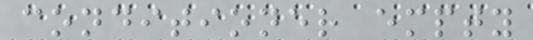conditioner empty
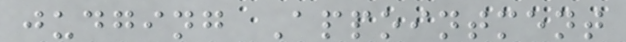judging Appointment
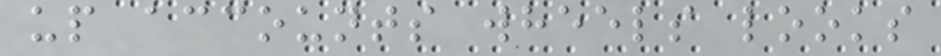up accounts wheels looks
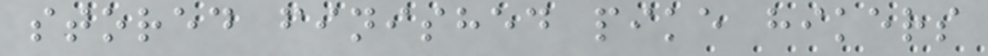stored finished pike hikers
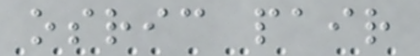osric pair
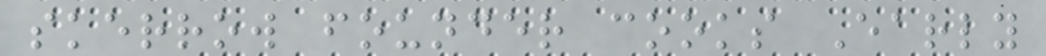skerrow founder cooks Early
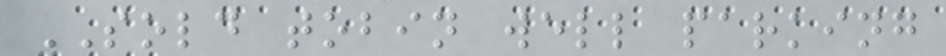SOLD tobin well parking
